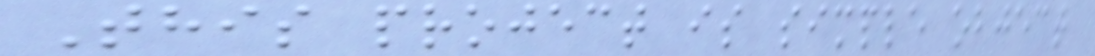This project is simple object
